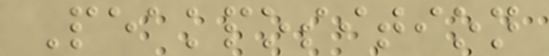Peakposition
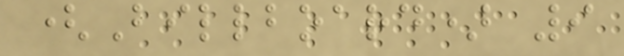(Billboard) 9
